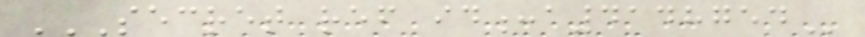SECRET REF ID:A4148754
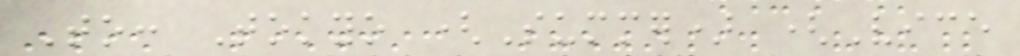To: Tokyo (Summer) (Vice
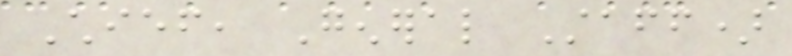Chief, General Staff)
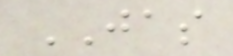JAS
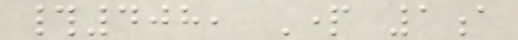#408, Part 1a
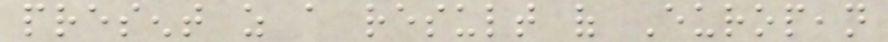present as a result of European
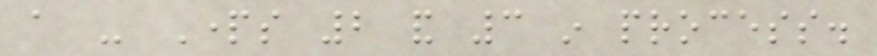a - Parts 2 and 3 in process.
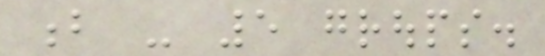b - 5 groups.
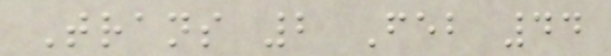Trans 2 Feb 44
